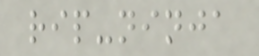rip-ninja
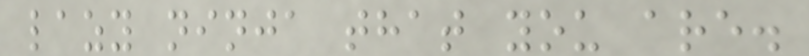lazy ninja that you are.
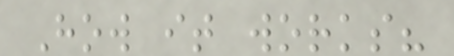How it works?
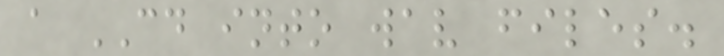a CD into wav files.
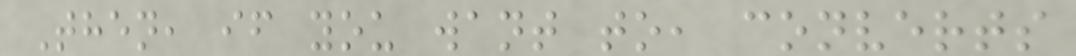Then, if you want to, converts
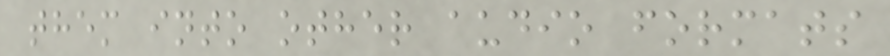them into other audio formats
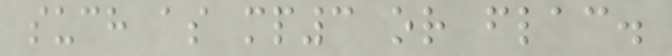such as mp3 or flac.
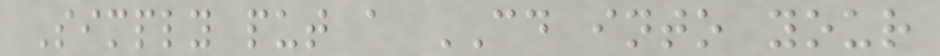Simply put a CD into your
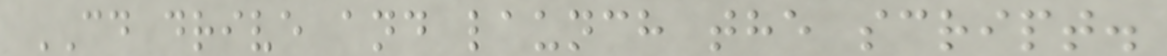CD drive and launch the script.
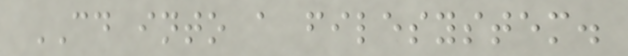CD into a filesystem.
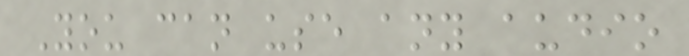You can use any audio
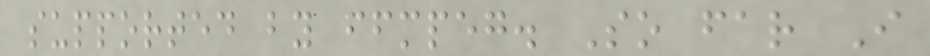supported by ffmpeg. So far I
